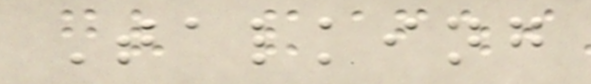Talking
